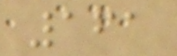161
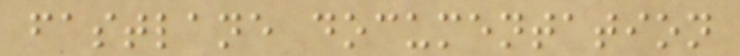fastlane documentation
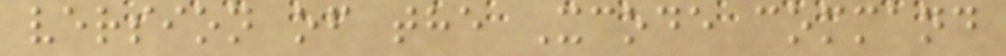version of the Xcode command
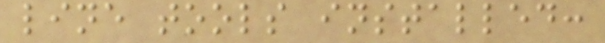line tools installed:
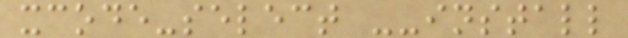xcode-select --install
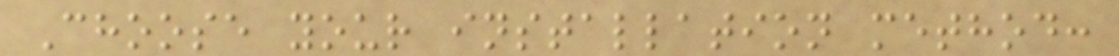Choose your installation method:
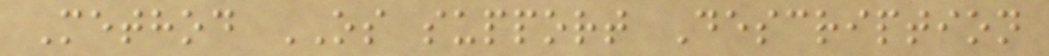Method OS support Description
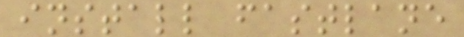install fastlane
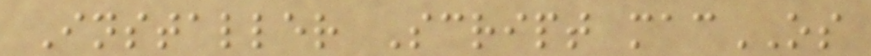Installer Script macOS
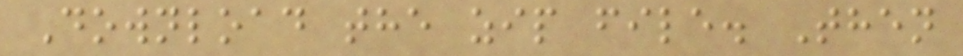Download the zip file. Then
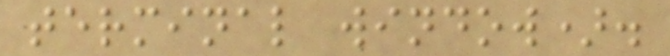terminal window).
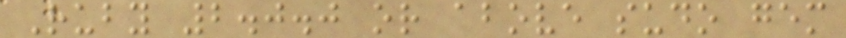Ruby 2.0.0 or above sudo gem
